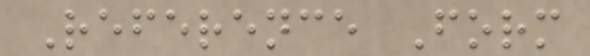Reference Form
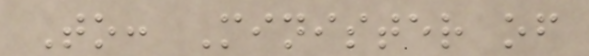To: Minister of
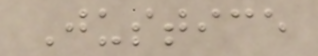Justice
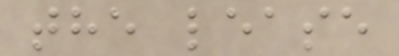the lease
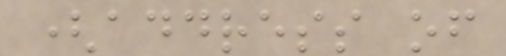(address of
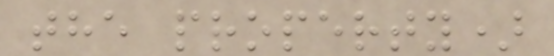the property)
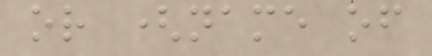or (name of
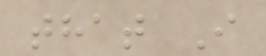that I
